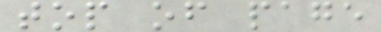top of page
